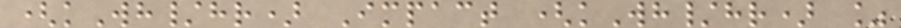(kWh/hr) Impact (kWh/hr) %
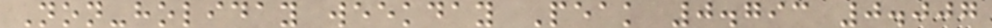Non-holiday weekday Peak 0.793 0.007
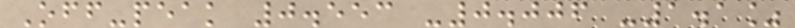Off-peak 0.553 -0.006 -1.1%
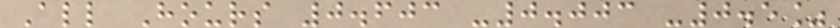All Hours 0.603 -0.003 -0.5%
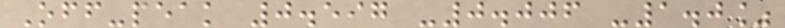Off-peak 0.597 -0.006 -1.0%
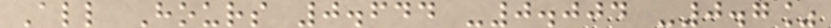All Hours 0.644 -0.004 -0.7%
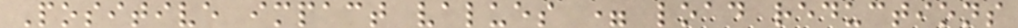Positive impact values = load reductions
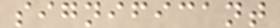significant
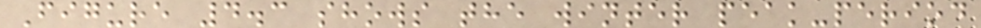Figure 4.3 shows the winter peak-period
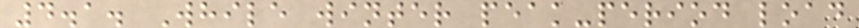4.1. While winter peak-period load
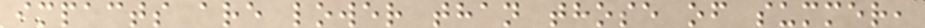impacts are lower than those of summer,
